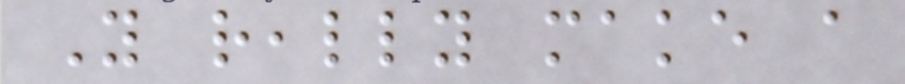You really make a
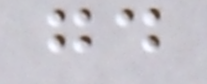good
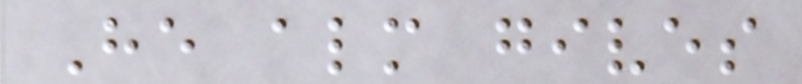He almost gives
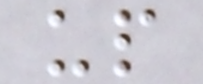up
